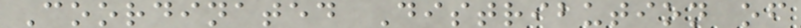Coordinated Distribution of
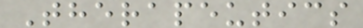Therapeutics
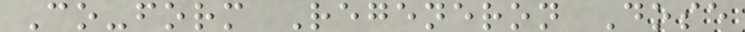Co-form Regeneron Dose
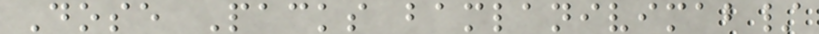Dose Packs bamlanivimab/
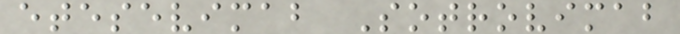etesevimab Sotrovimab
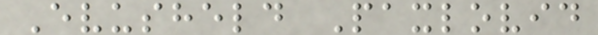Evusheld Paxlovid
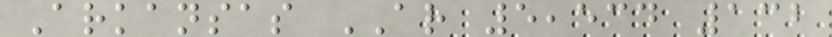Arkansas AR 5,534 132
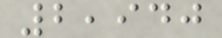2,940
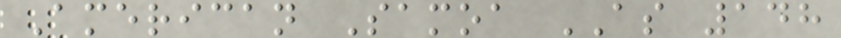American Samoa AS 148
